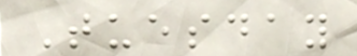Tuesday
